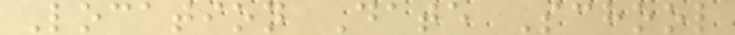Location Date School
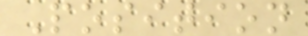Position
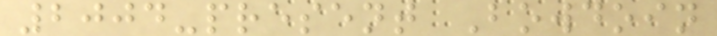2004-present Bowdoin
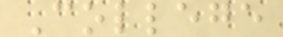College
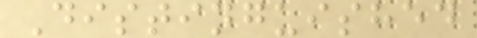Distinguished
